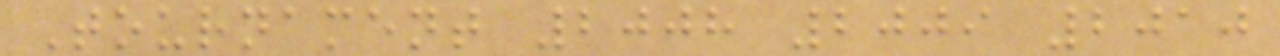Tournament 2008 2009 2010
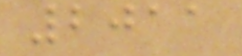2011
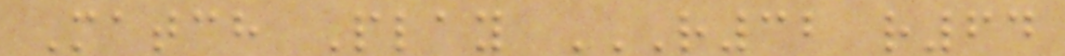Match Play R32 R64
